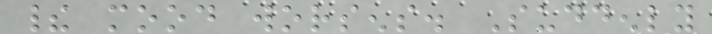their mood worsens. Suddenly
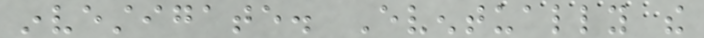investigate. Eventually the
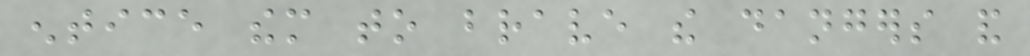entice them to brave the dangers and
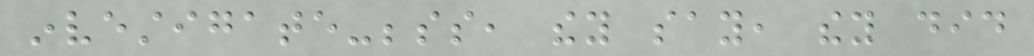investigate-besides, they say, they did
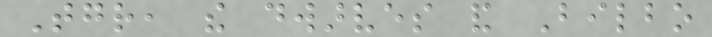Together, the dwarves and Bilbo
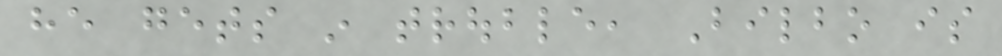he gets in trouble, Bilbo is
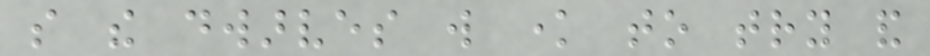so the dwarves will know to try and
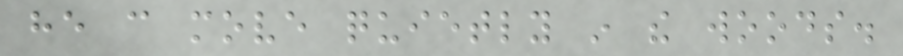he can move quietly in the woods.
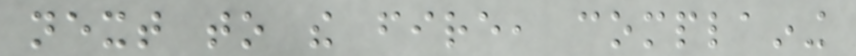next to the fire, complaining
